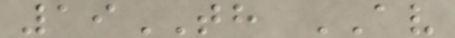19TH AV
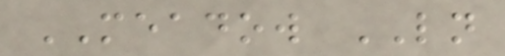MEADOW LN
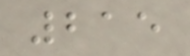215
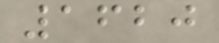1620
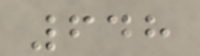648
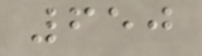650
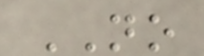NO
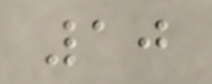10
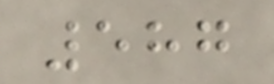587
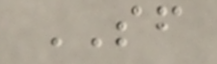SF
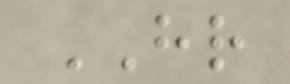HR
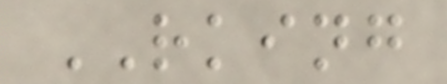RKING
